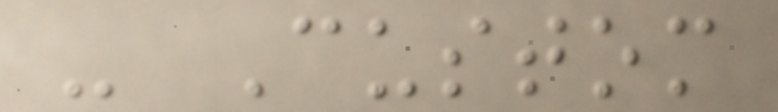- Custom
